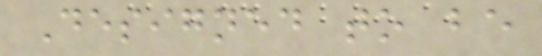Designed to be
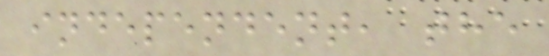independent, the
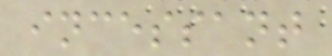incessant
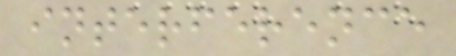interference
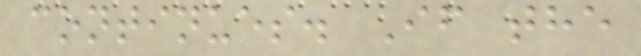continues. If the
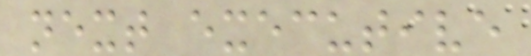next executive
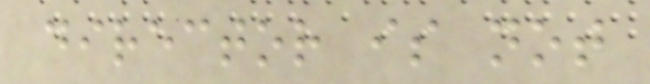director is not
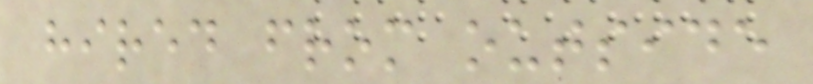hired from outside
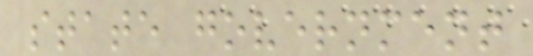state government
